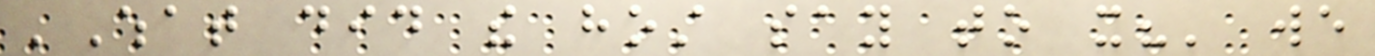'What did the host say to it?' we
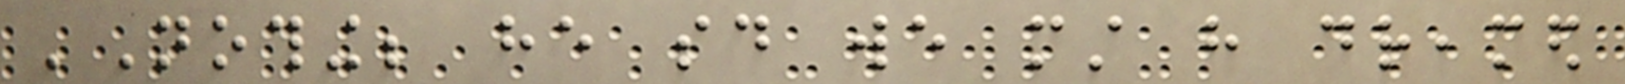'Nothing; he said we must have dreamed
